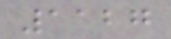1127
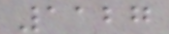1127
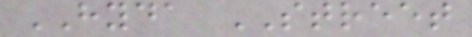HYDA STREET
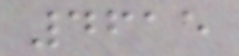4615
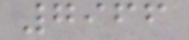7966
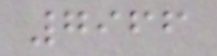7966
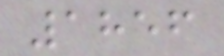1856
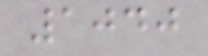1040
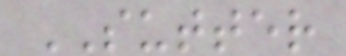SUTTER
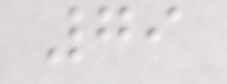79
